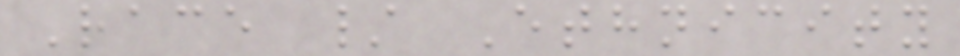Race / Ethnicity
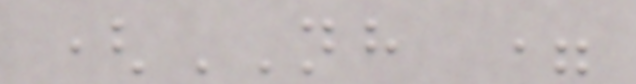(NH =
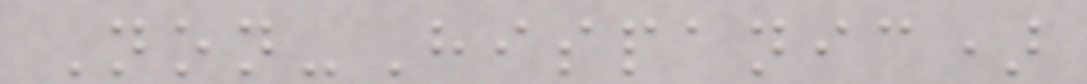Non-Hispanic)
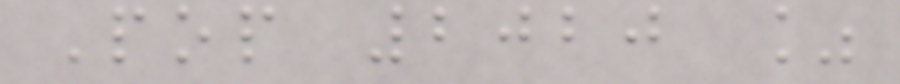Pop 2020 %
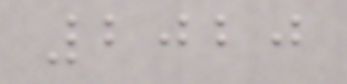2020
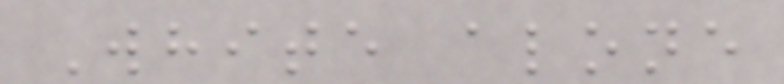White alone
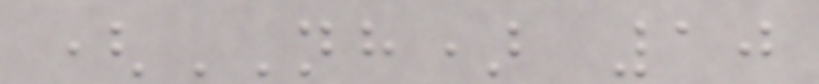(NH) 10
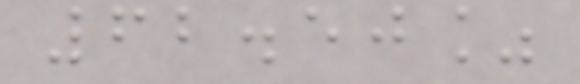62.50%
